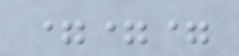===
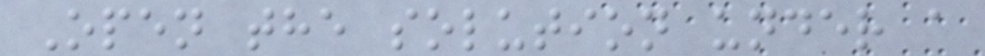Open the solution under a
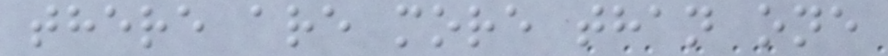there are more than one
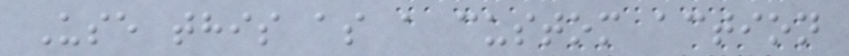Use this as a custom action
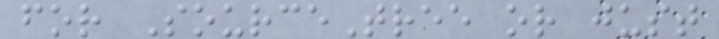for SourceTree or just
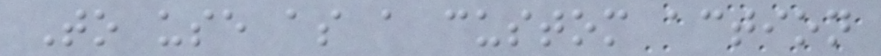To use as a custom action
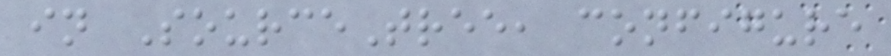in SourceTree, configure
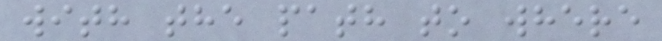with the path to where
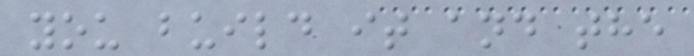you build it and the
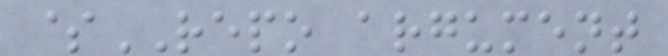$REPO argument
